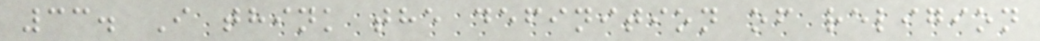33. I think the definition of religion
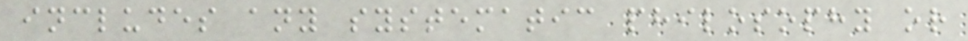includes any systematic philosophy or
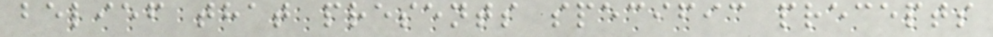belief that presents specific precepts
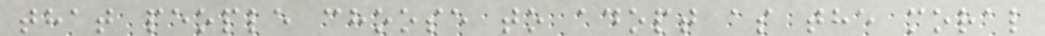that people choose to adopt as the moral
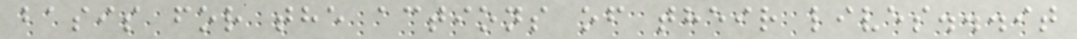basis for the actions of their lives...it
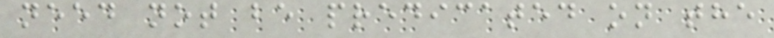need not be predicated on the
